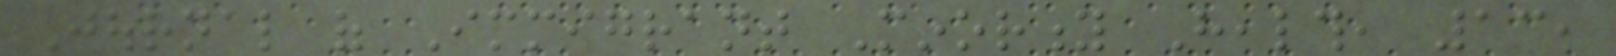Journal of Immigrant Minority Health, 13,
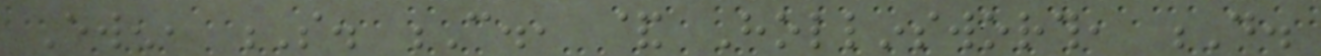Ewen, S. C., & Hollinsworth, D.
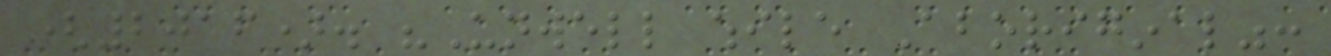(2016). "Unwell while Aboriginal":
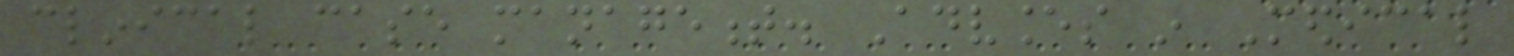clinical case management. Advances in Medical
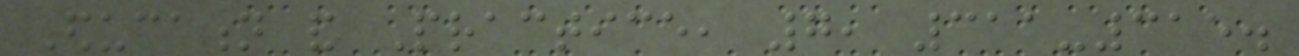Education and Practice, 7, 311-315.
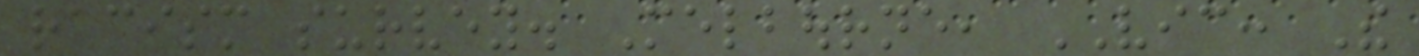racism survey. Melbourne, VIC: The
